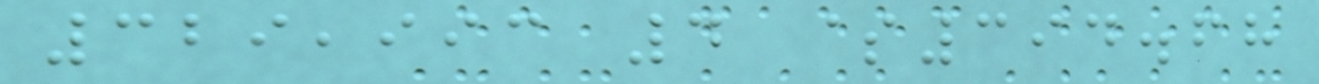329,993 4 $394.68
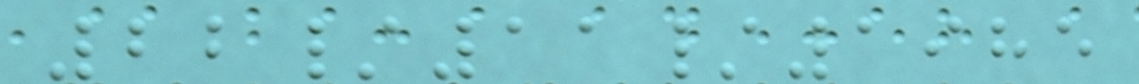22/11/1985
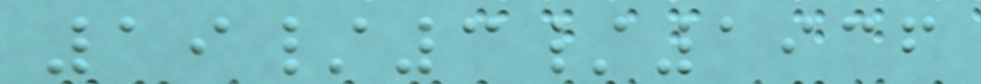19/3/1936
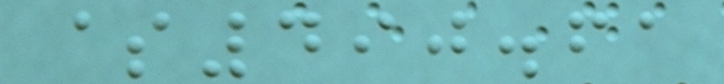$490.61
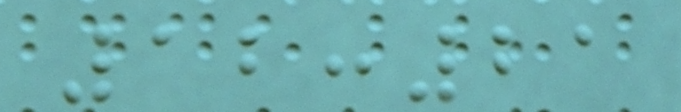12:21
